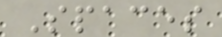Spaces
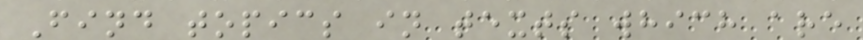Find topics in texts which are
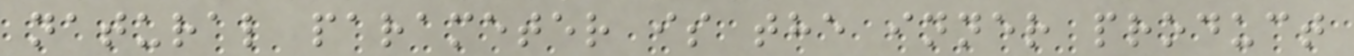natural parameter is the inner product
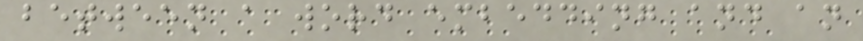between a word embedding and an
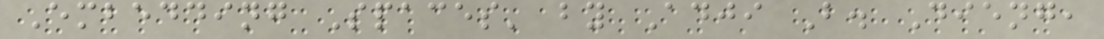Embedding Spaces' by Adji B. Dieng,
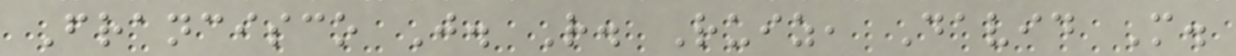Francisco J. R. Ruiz, David M.
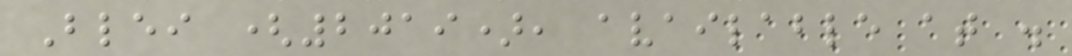Blei (2019), available at .
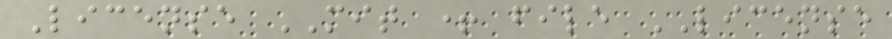License MIT + file LICENSE
